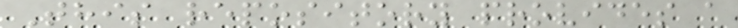This repository provides a
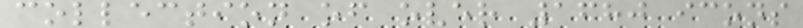collection of over 1680 icons
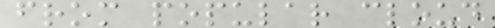from popular cloud
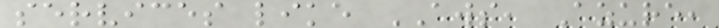services like AWS, Azure,
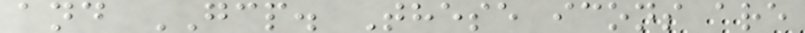and GCP. These icons are
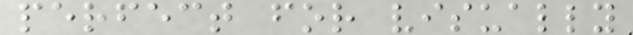perfect for visually
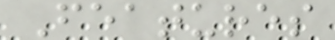Features
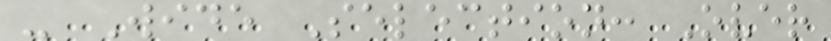- Wide Selection: Over
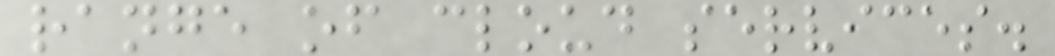range of cloud services.
